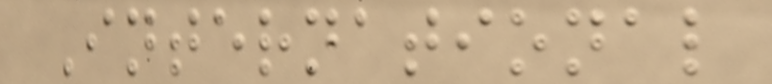International
